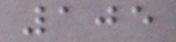105
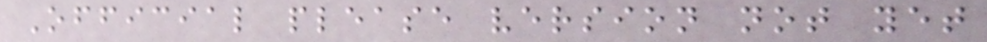Official please version not yet
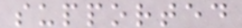supported
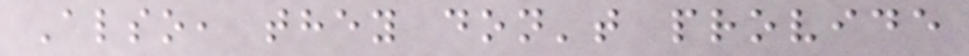Also, they don't provide
